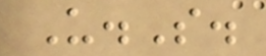U.S.
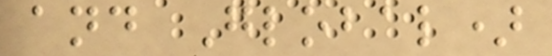and Global)
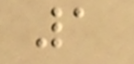1
